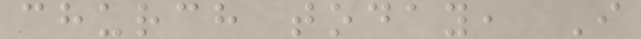church today, I
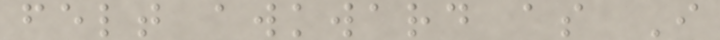felt awkward as I
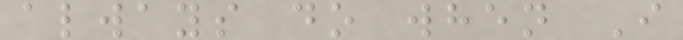always do when I
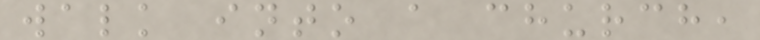walk into a church,
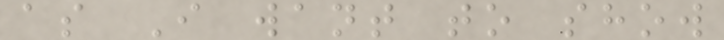as I want to show
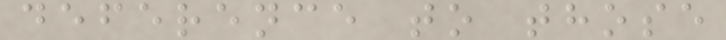deference to those
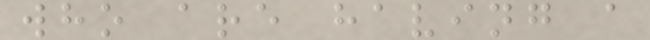who are having a
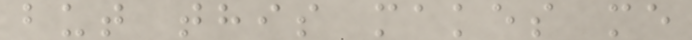but this makes me
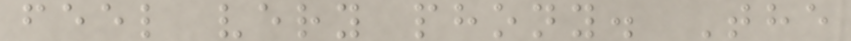feel very phony. The
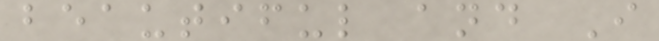beautiful and I
